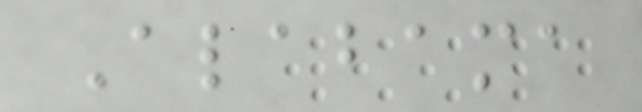Alabama
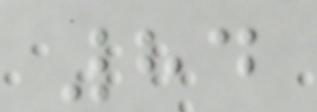84
